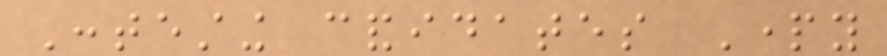Contesting candidates Party
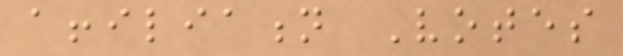affiliation Votes
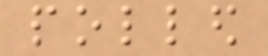polled
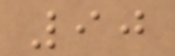90
